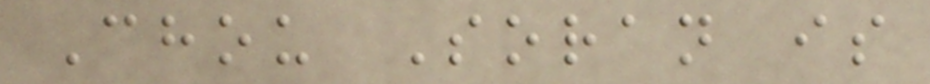Chou Soran is
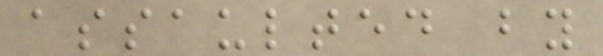assaulted by
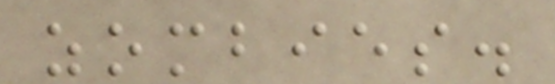zombies.
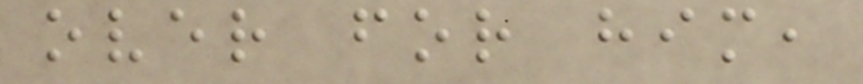over for him,
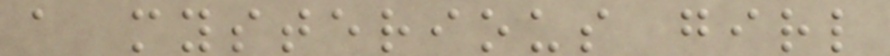a mysterious girl
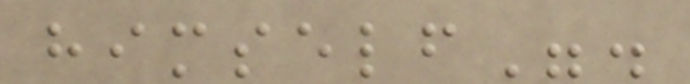himself".
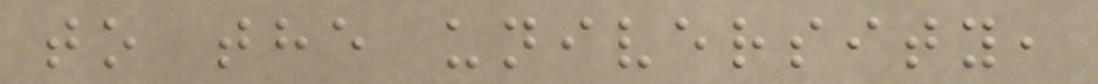to the university,
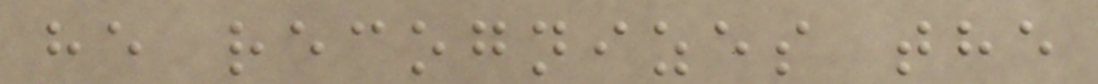he recognizes the
